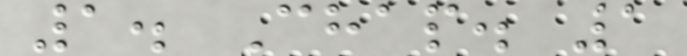1. Chap. 1
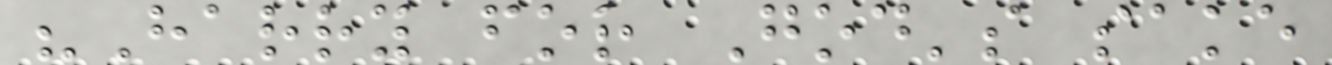"Harry for God's sake
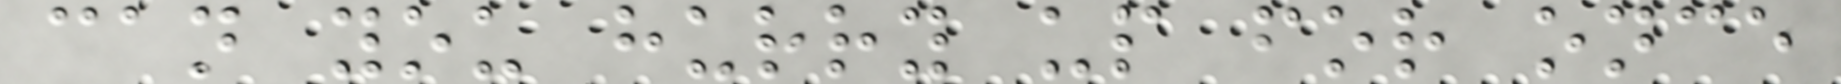can you hurry up for once
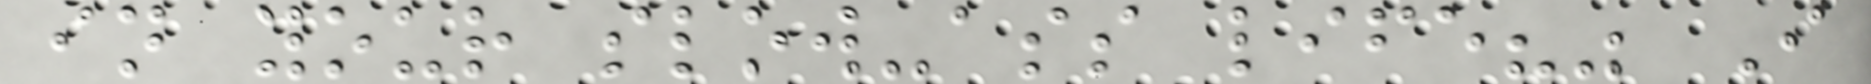in your slow-ass life?" I
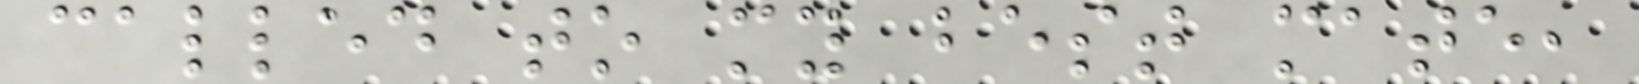called to my best mate,
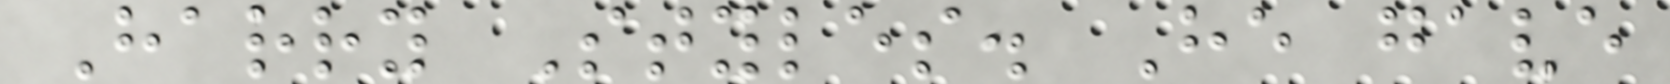Harry Styles. He gave
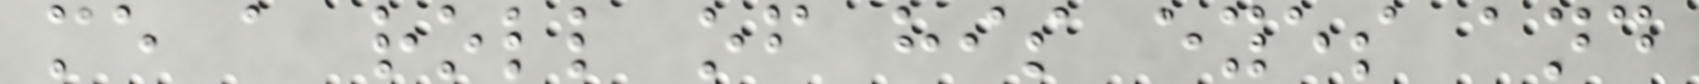me a roll of his eyes and
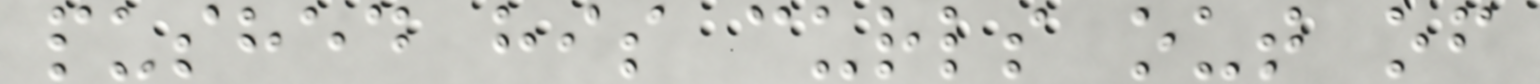pushed his curls out of
